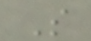S
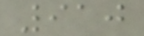910
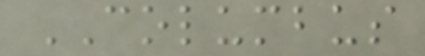COLUMBUS
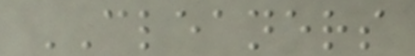CLEANERS
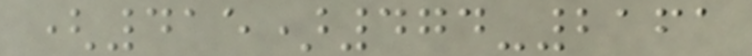(415)474-2161
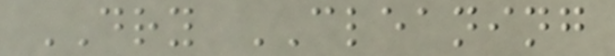DRY CLEANING
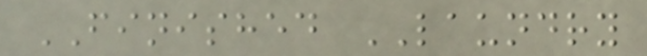FINISHED LAUNDRY
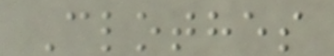Clothes
